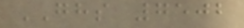GHS 7502
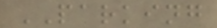PARKING
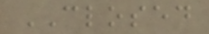CLOSED
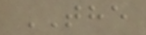THE
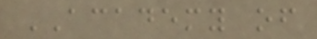ACADEMY of
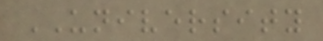UNIVERSITY
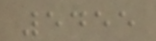5455
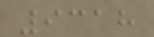9318
